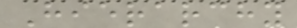Hierarchy
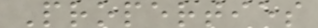Properties
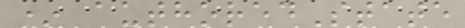* authoredState
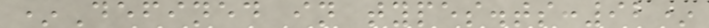*Defined in types.ts:92*
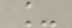_
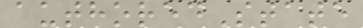authoredState
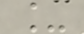_
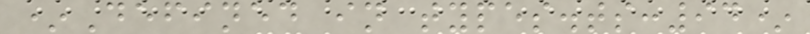*Defined in types.ts:94*
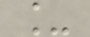_
